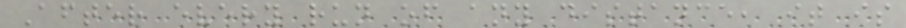After every run of any distance, it is
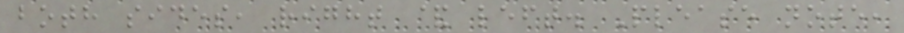both sides, right & left. Please note,
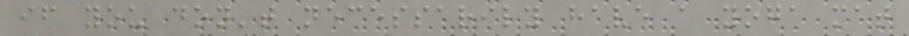if you don't necessarily have a yoga mat
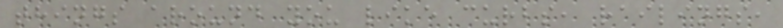things around you like curbs, railings,
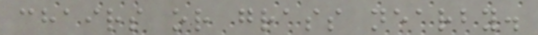chairs or grass nearby.
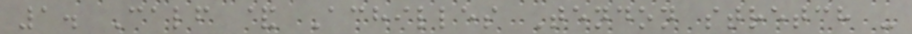1. Calf & Achilles Tendon stretch -
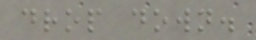drop down.
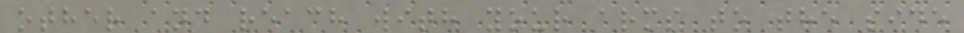other and reach with your arms to the side
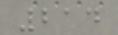214
